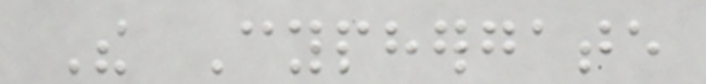The Cyphergate
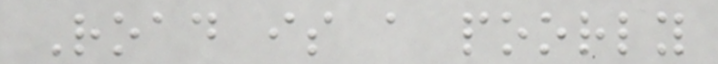Road is a poorly
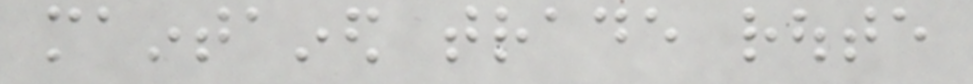maintained trade route
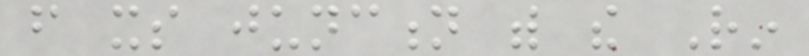from its junction with the Rin
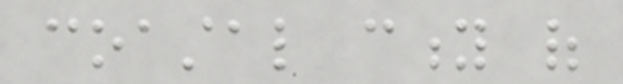coastal city of
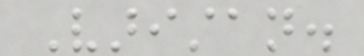Varistan.
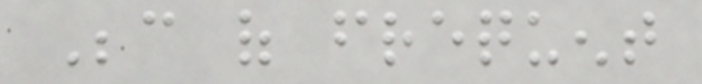Because of frequent
